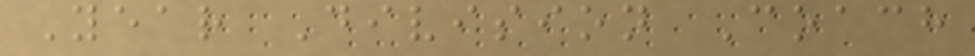Year Division Coach
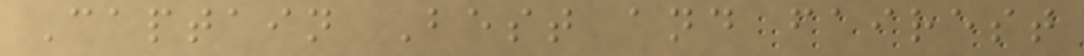Captain Best and fairest
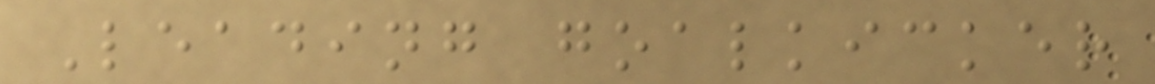Leading goalkicker
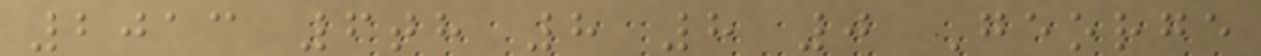2013 6th 8 8 0 George
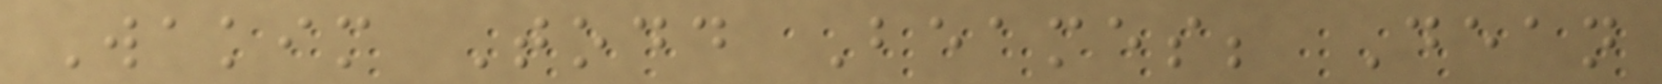Wakim Todd Beames; Dean
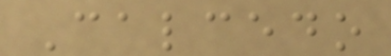Calcedo
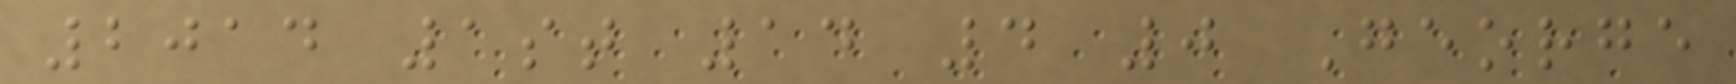2014 1st 14 4 0 George
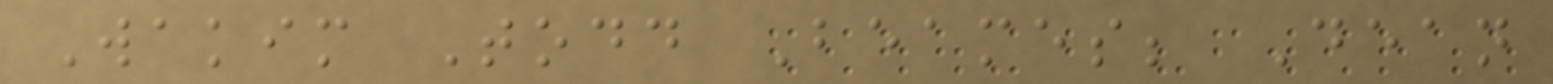Wakim Todd Beames; Dean
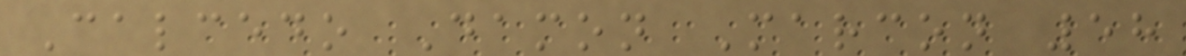Calcedo Damon Marcon 58
